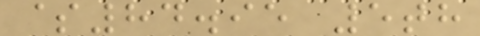$84.95 5th
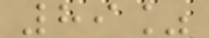89%
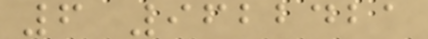6 9622421
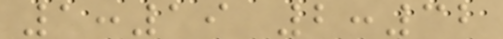1:19 2:32
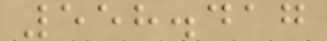558.417
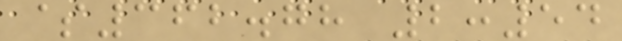$362.78 2:54
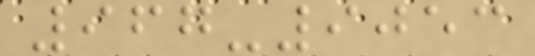967-9053
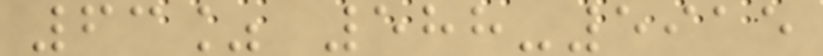63% 588-5915
